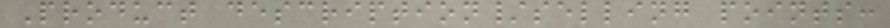Product description/selling points:
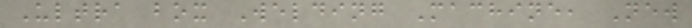Ultra box Welding Machine, New
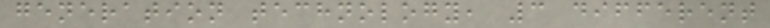generation technology, 3 different
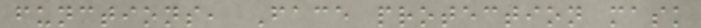functions, Face protection mask
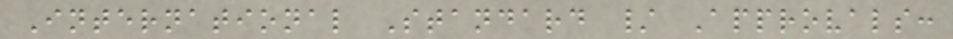International Standard / Approvals:
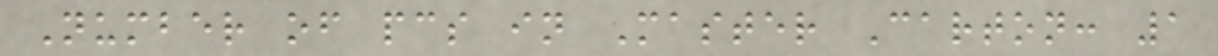Number of pcs in Master Carton: 1
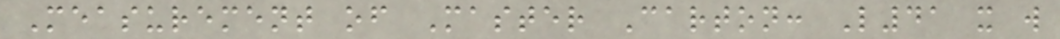Measurement of Master Carton: L41 x w
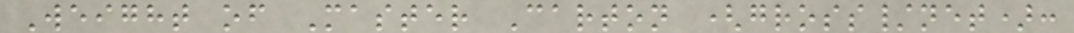Weight of Master Carton (gross/net):
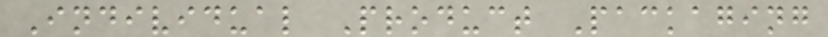Individual Product Packaging
